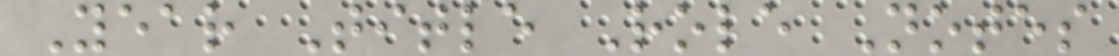Year Title Role Notes
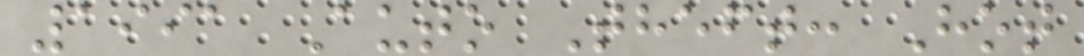1991 Auto Theft: Hot
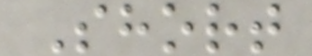Short
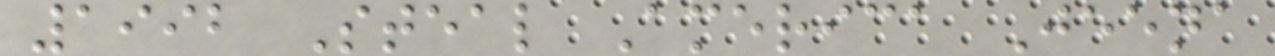1992 Steal America Jeena
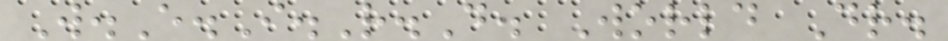W.E.I.R.D. World Dr.
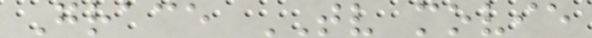Grace TV movie
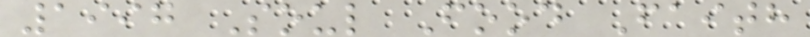1997 Soul Food Faith
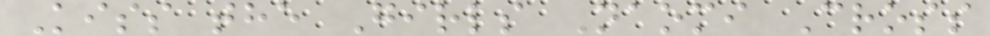Kiss the Girls Naomi Cross
